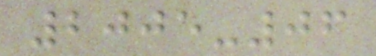2005-06
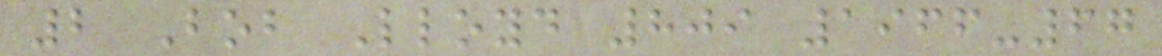2 Bob Lloyd 809 1966-67
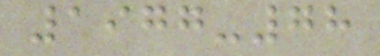1977-78
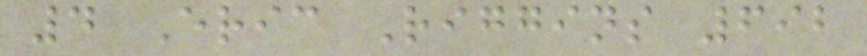4 Eric Riggins 692
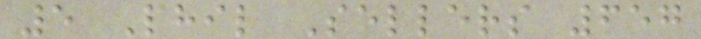5 Phil Sellers 657
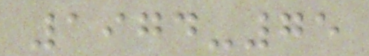1974-75
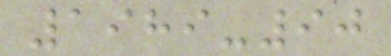1989-90
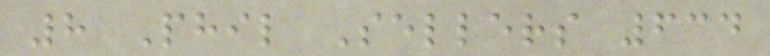8 Phil Sellers 634
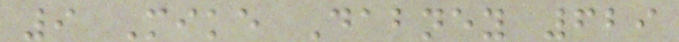9 Mike Dabney 629
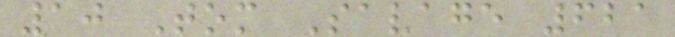10 Tom Savage 621
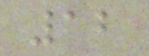12
